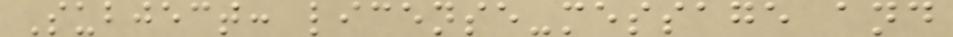Subject: license-message and
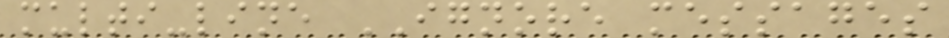multi-line IGNORE messages
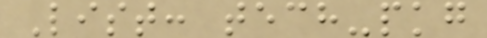List: tech-pkg
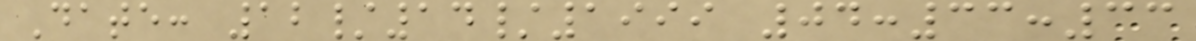Date: 12/14/1999 04:33:33
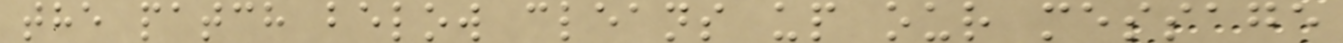the patch below cleans up our message
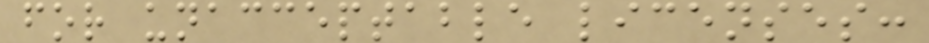for unacceptable licenses:
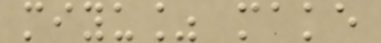miyu% make
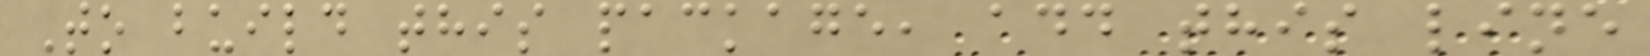To build this package, add this line
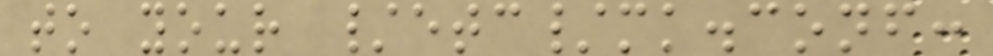to your /etc/mk.conf:
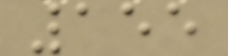155
